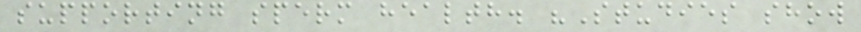supporting sperm health. "Studies show
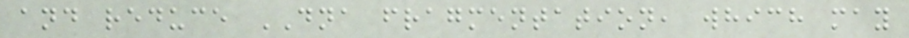and reduce DNA fragmentation, which may
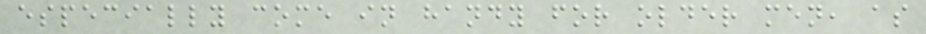especially come in handy for older men, as
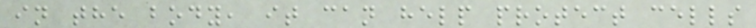in the body, it can help protect cells
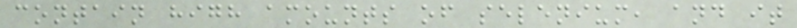contain high amounts of selenium, and it
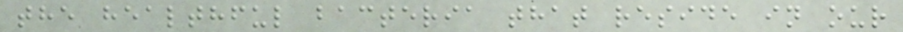the healthful bacteria that reside in our
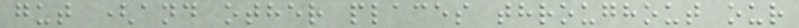gut (and other places throughout our
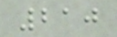210
